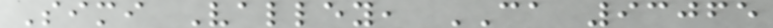Simi Valley, CA 93065
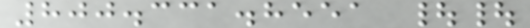800.331.8551 ||
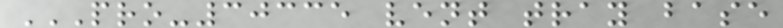PRO-30335 VENT TRAY BASE
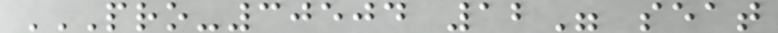PRO-30504 12" SEAT
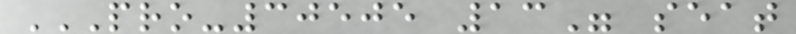PRO-30505 13" SEAT
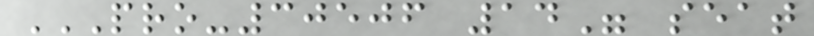PRO-30506 14" SEAT
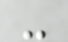-
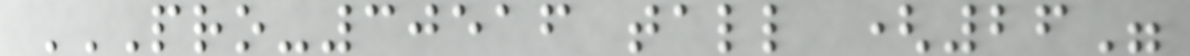PRO-30516 TALL (26"
